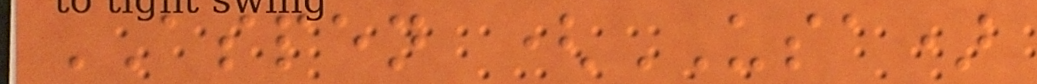ASPEN (USA)
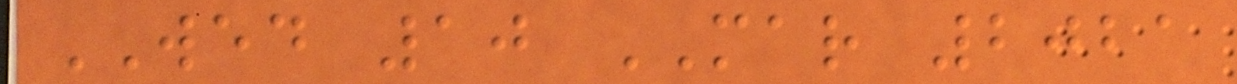WED 10 MAR 2021
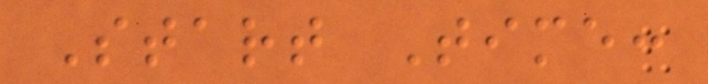Start Time:
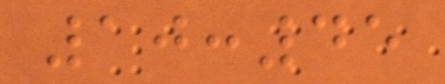10:45
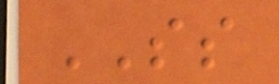SS
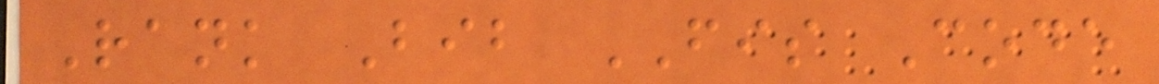Rank Bib FIS Code
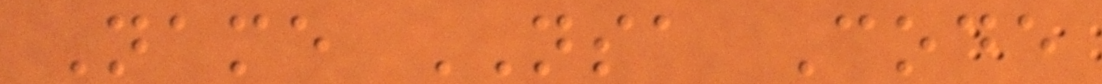Name NSA Code
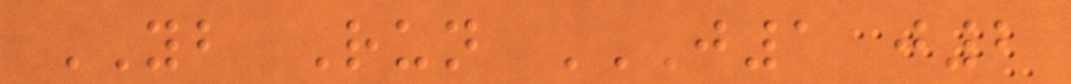YB Run J1 J2
